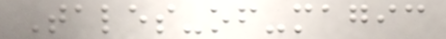Tales-of-magic
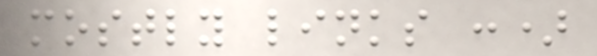mostly links :)
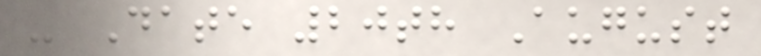- Date 20th August
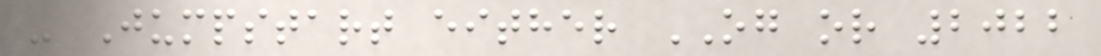- Jumpstart either OG or 2022
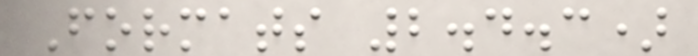Formats 2.4.3)
